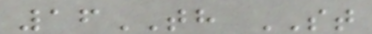16TH ST
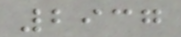2937
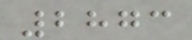2873
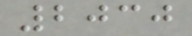2030
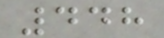448
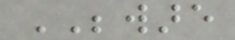BEWARE
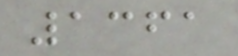1361
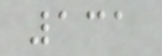131
